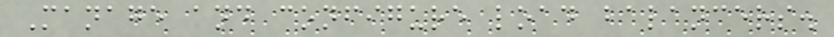Manage and configure load balancers.
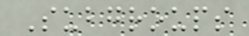Subgroups
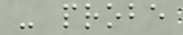- probe
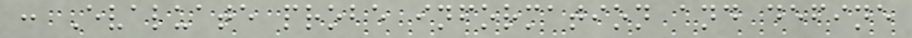: Evaluate probe information and define
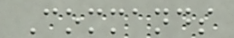Commands
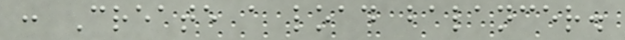: Create a load balancer.
